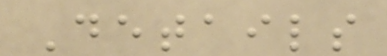Details
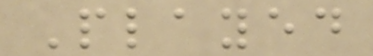Played
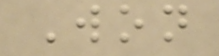Won
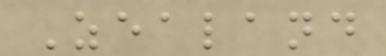Zealand
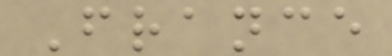France
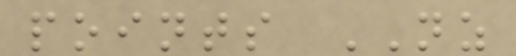points NZ
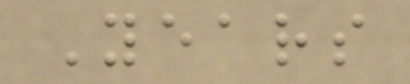Years
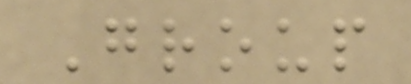Group
